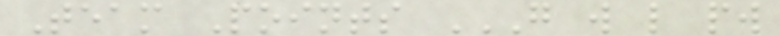Team Points G W L PW
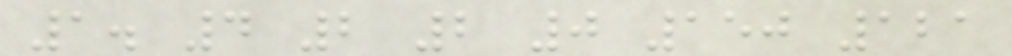1. 4 2 2 0 150 121
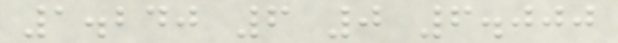1.240 6 0 6.000
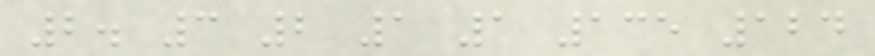2. 3 2 1 1 135 124
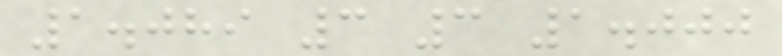1.089 3 3 1.000
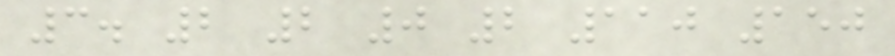3. 2 2 0 2 110 150
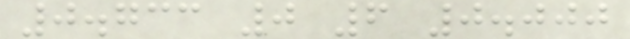0.733 0 6 0.000
